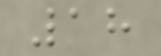18
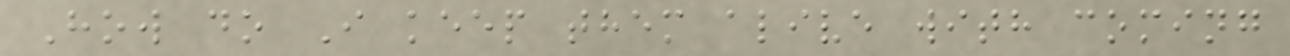How do I keep them alive with coming
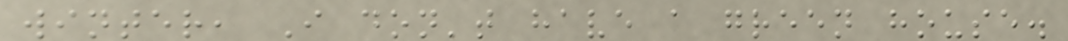winter, I don't have a green house.
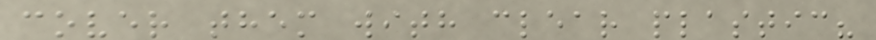cover them with clear plastic?
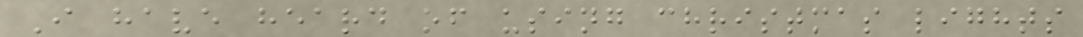I have heard of using christmas lights
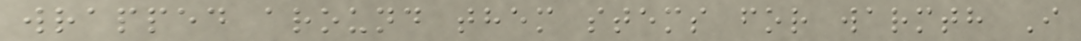wrapped around them stems for warmth I
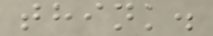think.
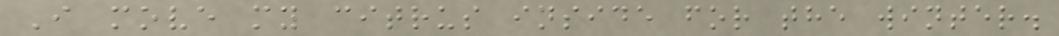I move my citrus inside for the winter.
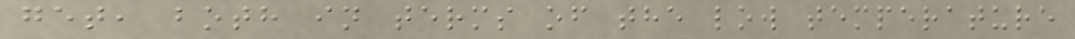get, both in terms of the low temperature
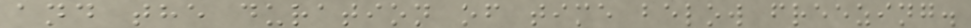and the duration of time below freezing.
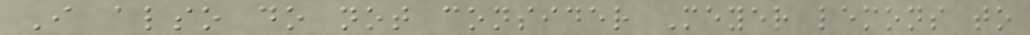I also do not consider Meyer lemons to
